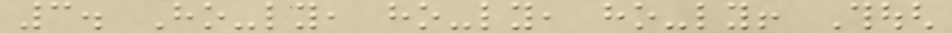3. Ho-ly, ho-ly, ho-ly! Though
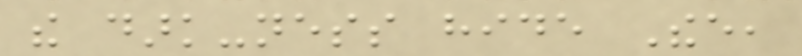the dark-ness hide Thee,
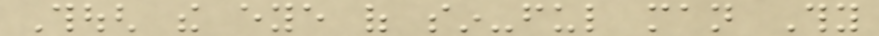Though the eye of sin-ful man Thy
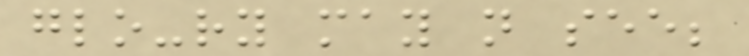glo-ry may not see;
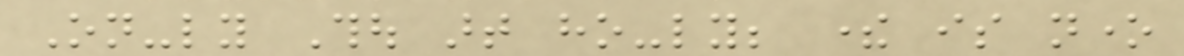On-ly Thou art ho-ly; there is none
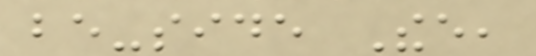be-side Thee,
